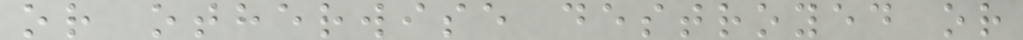or otherwise destroyed or
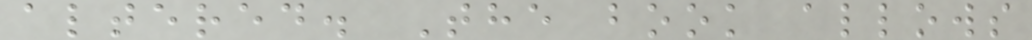altered. The book allows
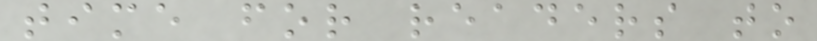time for readers to
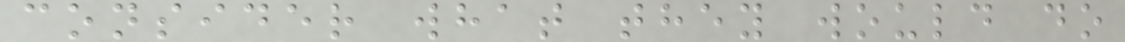consider what they would do
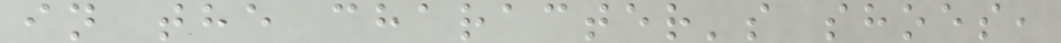in the character's shoes,
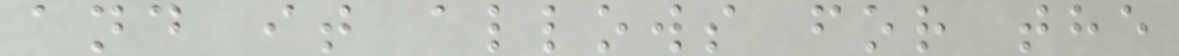and it allows for the
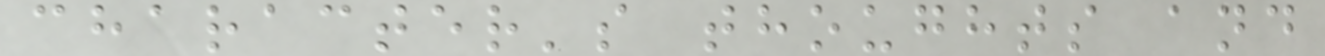character's thoughts and
